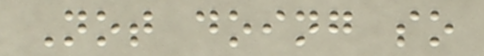Not doing so
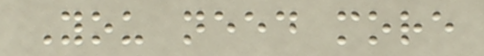You need more
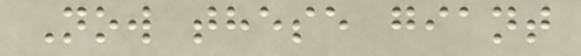Now these giant
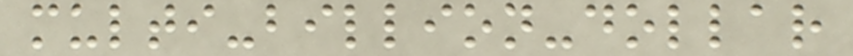multi-billion-dollar
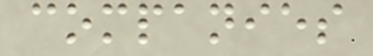companies
